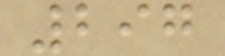297
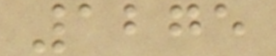1275
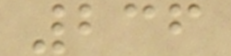236
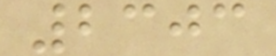2303
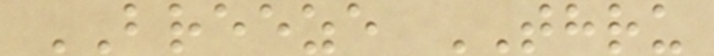BREEZE THRU
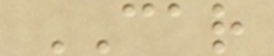CAR
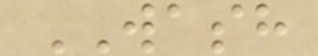WASH
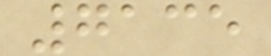7135
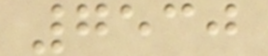7530
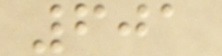601
